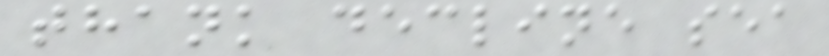thank decline sea
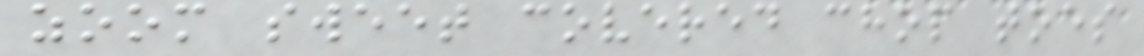zoom sweet covered chop toes
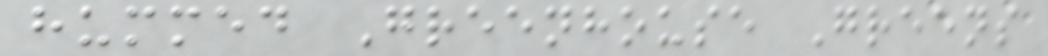hummed Greenhouse Greens
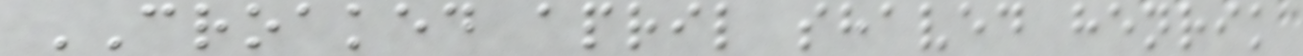CROAKED april shaved henrik
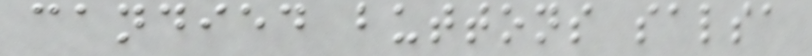candied buttons salsa
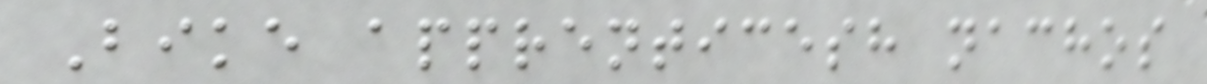Bike apprenticesh nachos
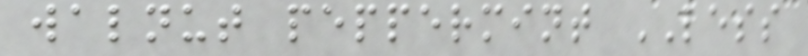walnut peppermint LESS
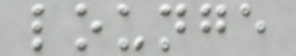lounge
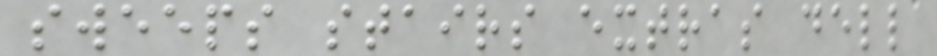sweeps stairs extras dell
